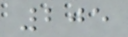205
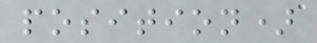position)
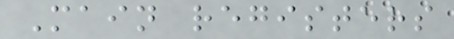Main registers
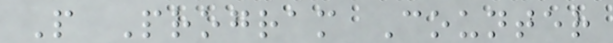P Program Counter
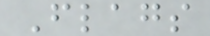Flags
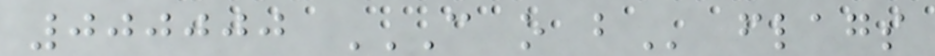000000 C O B flags
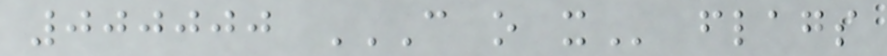000000 C O X flags
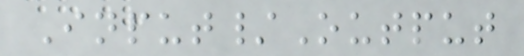Input/Output
